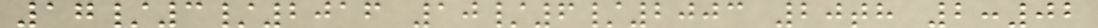17/3/2016 10/6/2003 20th 2:02
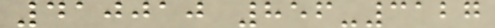410010 856-3127
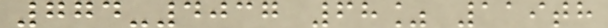774-4037 68% 119th
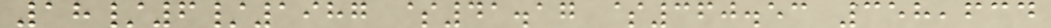18/6/1987 $41.17 $360.53 358,634
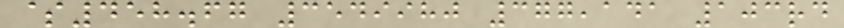$458.67 3549980 377,141 103rd
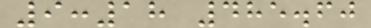9:18 485.60
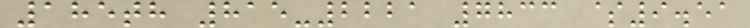185th 815-2221 7833 $9.51
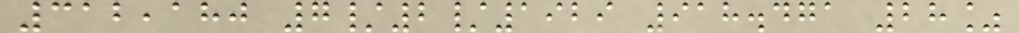312,180 7/2/1929 918.471 28%
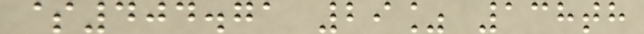$404.71 29% 138th
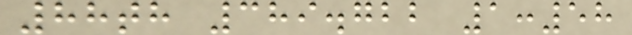88th 389.722 1:58
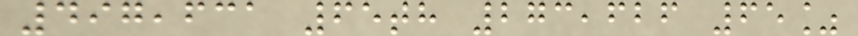497,631 65th 273,626 65%
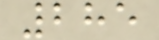285
